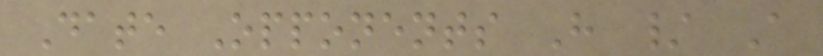Date Opponents H / A
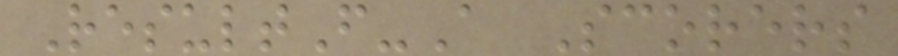ResultF-A Scorers
